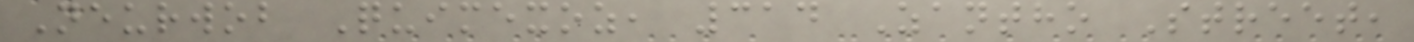Neurwob Quimexoz, 314 Zantho Street,
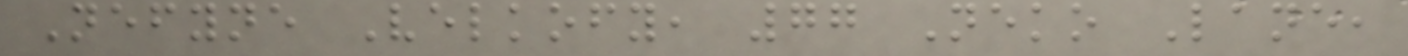Nefyne Velkofy, 77 Neko Lane,
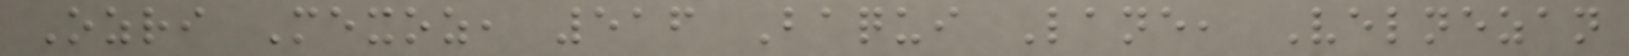Ozri Mexoz, 516 Baqui Lane, Velnezan
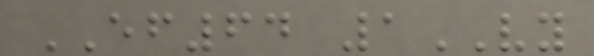EF64 1VY
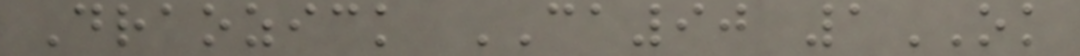Draozick CA90 1OK
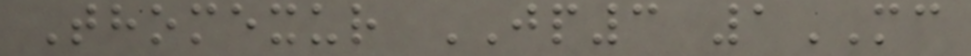Thomexur JP3 1MC
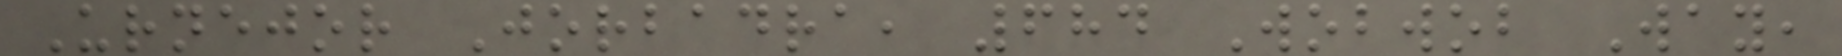Urnejor Jorbadra, 684 Wobwob Way,
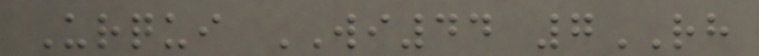Urqui WI44 7RH
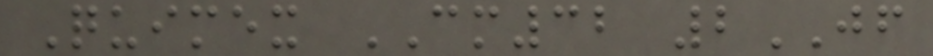Quimex CM32 2JF
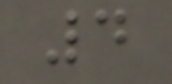4
